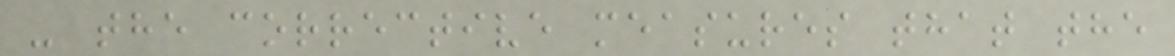- the corrective measures that the
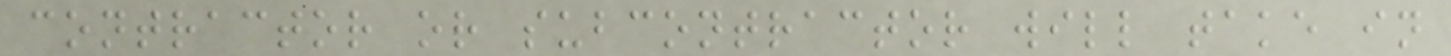contractor or subcontractor will take in
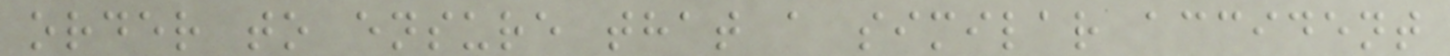order to ensure that a similar accident
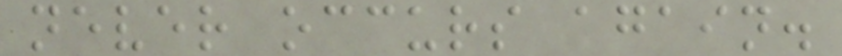never occurs again.
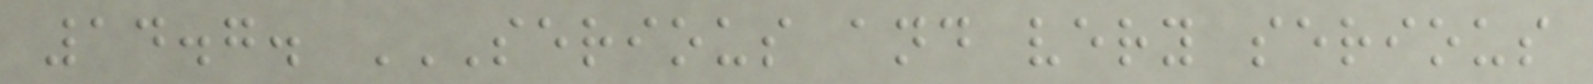14.7. SERIOUS AND VERY SERIOUS
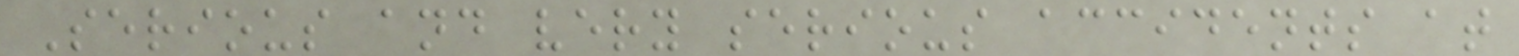Serious and very serious accidents at
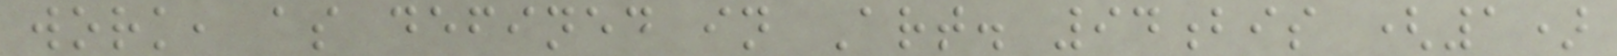work, as defined in Art. 94bis (1)
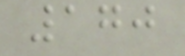170
